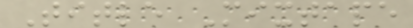Title Mixtape
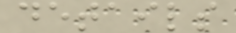details
